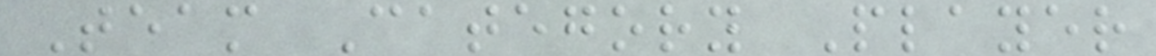Team Category Player
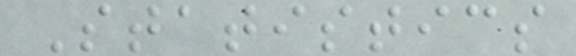Statistics
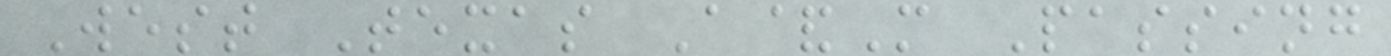West Texas A&M Passing
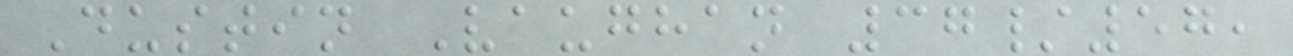Dustin Vaughan 37/57,
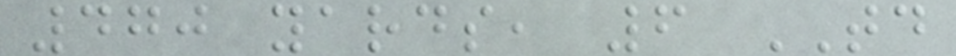470 yards, 6 TD
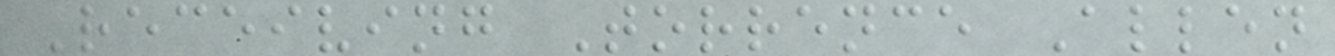Receiving Torrence Allen
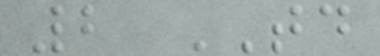2 TD
